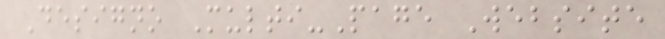Designo Multi-Page Website
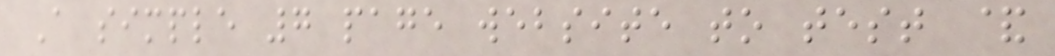A simple 7 page website to test &
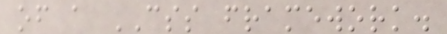of a CSS framework.
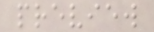preview
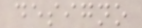designo
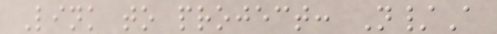Link to project: N/A
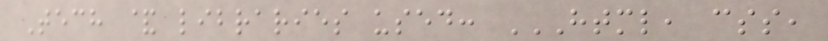Tech & libraries used: HTML, CSS,
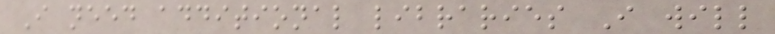I need additional libraries I will
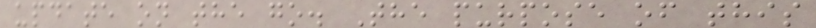update on the go. The purpose of this
